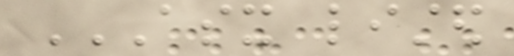ASX LISTED
